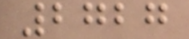2727
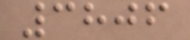3806
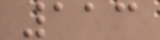113
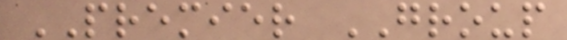PREMIER GROUP
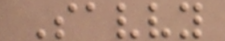Savvy
